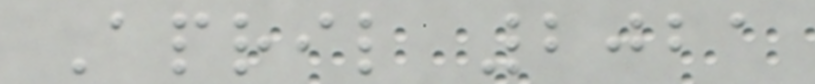April 2021
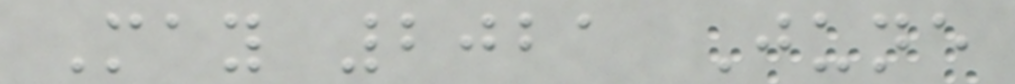May 2021 June
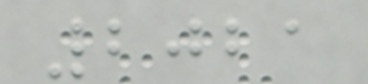2021
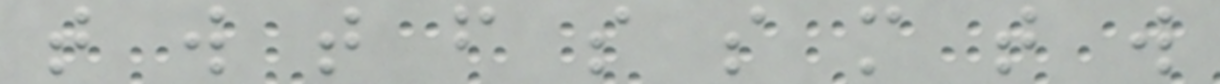t w t f s s m t w
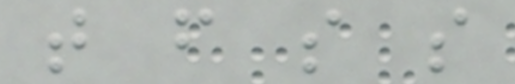t f s s
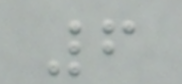6
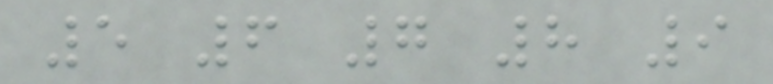5 6 7 8 9
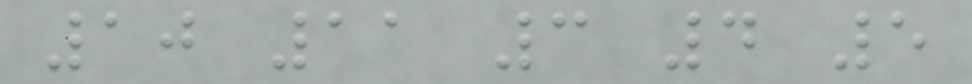10 11 3 4 5
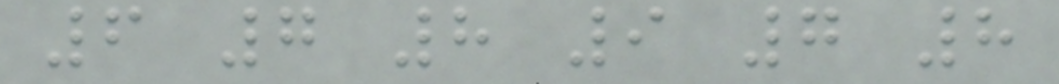6 7 8 9 7 8
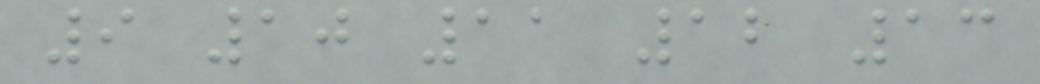9 10 11 12 13
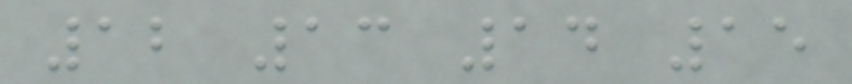12 13 14 15
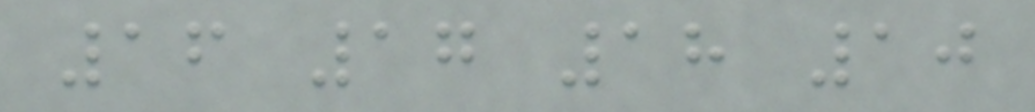16 17 18 10
